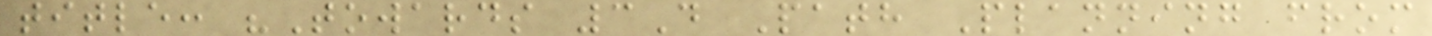title: "Towards 3D Path Planning from
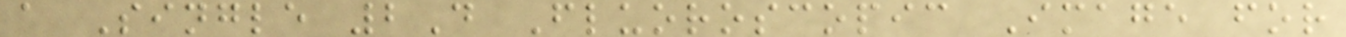a Single 2D Fluoroscopic Image for
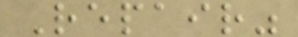Repair"
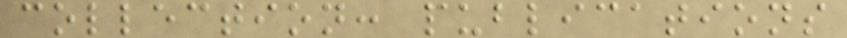collection: publications
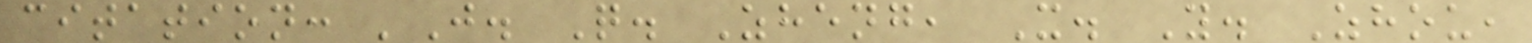citation: 'J. Q. Zheng, X. Y. Zhou,
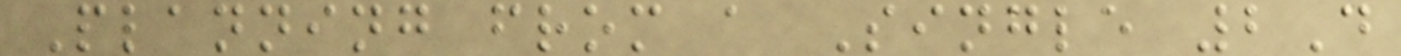Planning from a Single 2D
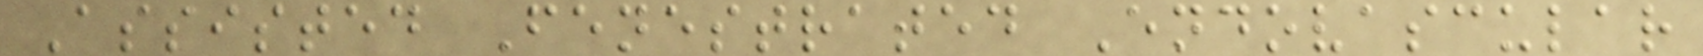Assisted Fenestrated Endovascular
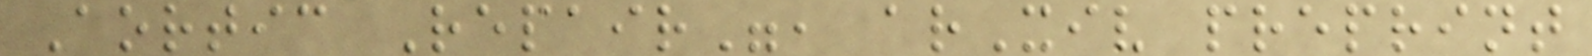Aortic Repair", arXiv preprint
